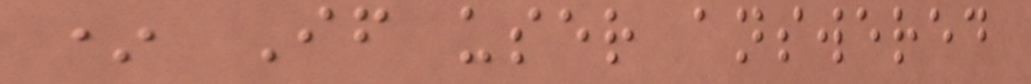* If user answered
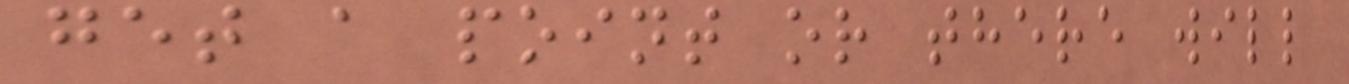get a point or there will
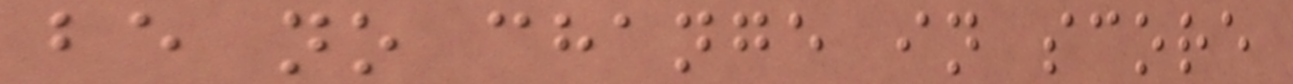be no change in score
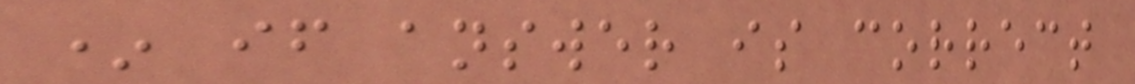* if answer is correct
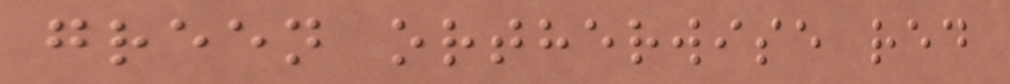green ortherwise red
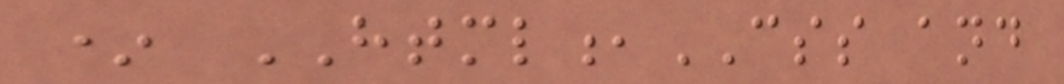* HTML,CSS and
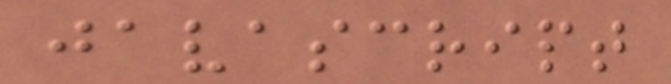javascript
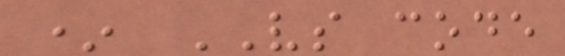* VS code
